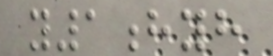y1hyh
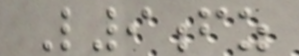L9fz
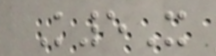K5X
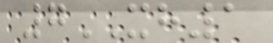7XH1
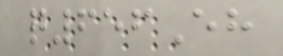q656Eh
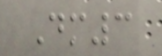Dm3
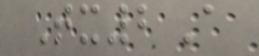Tx2A
